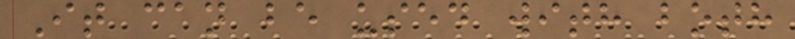It can be used with both
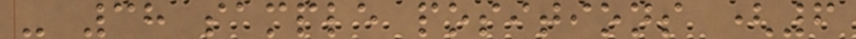- 38 sample positions (6
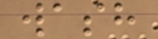wash
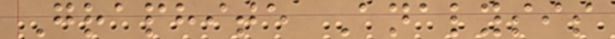Graphite Analysis
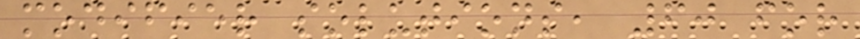modifier solutions, 60 for
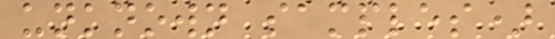unknown samples)
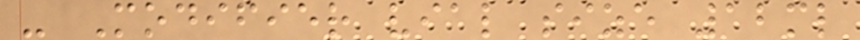- Modifier vial size 12ml
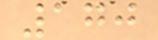170
